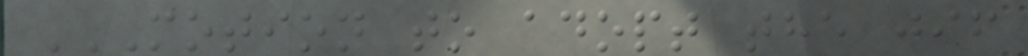MOTION TO ADOPT THE JIF
